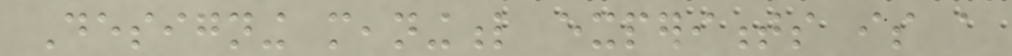Designing meaningful experiments is a
